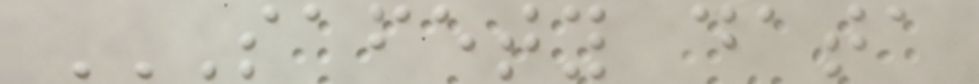SAFETY DATA
